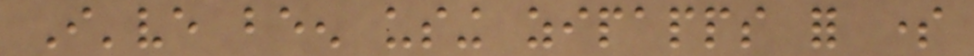I've been using zipapps for some
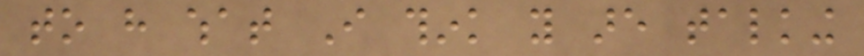to have what I think you are talking
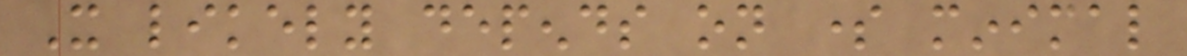It likely depends on some minimal
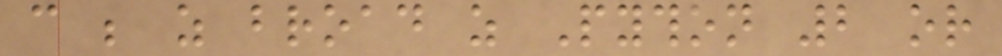can be as broad as Python 2 or
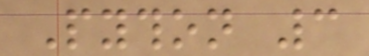Python 3
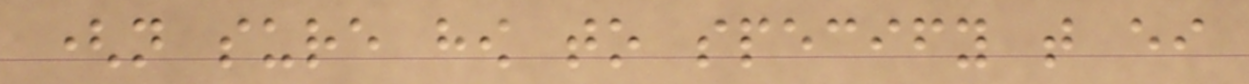(not sure how to specify that either
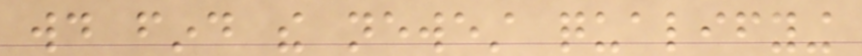would find the newest qualifying
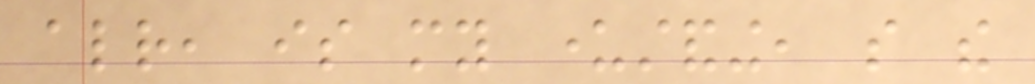already, is my understanding, so the
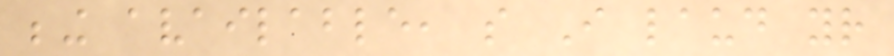being available, so I laud your
